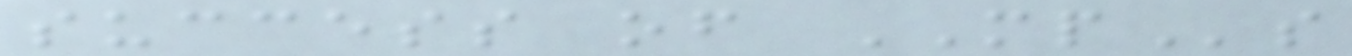success of MPs
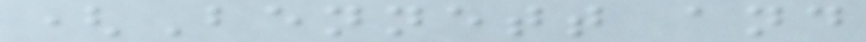(Bennett and
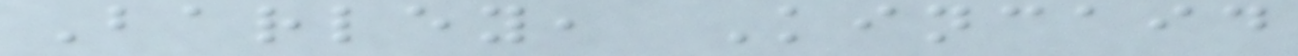Barley, Kincaid
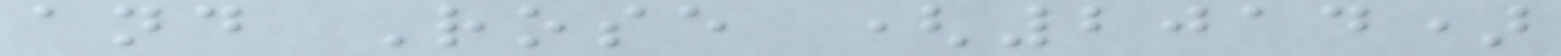and Rose (2014)
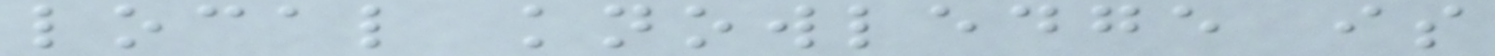local knowledge is
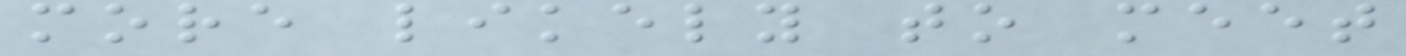more likely to meet
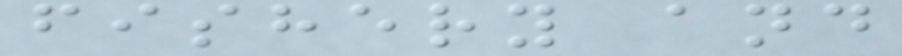fishery and
